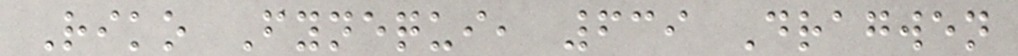Riko Fynequi, 639 Dragwen
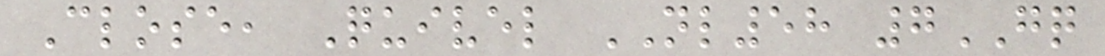Close, Quivel NL58 7GQ
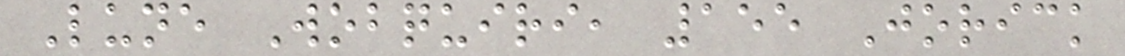Lune Wobquiri, 155 Jorick
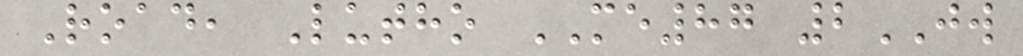Road, Lutho ME87 2JW
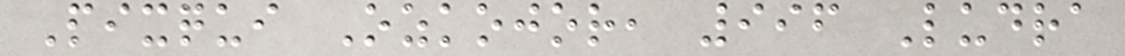Pixqui Ozkojor, 996 Ludra
